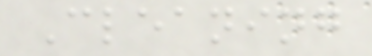Cleaning
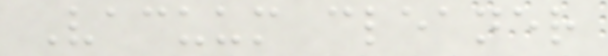Vacuum cleaner
